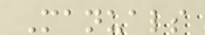Manuals
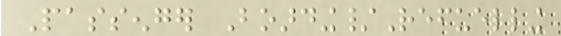Passenger Boarding/Refuelling
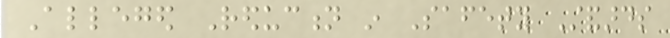Alleged Reduction in Safety Standards
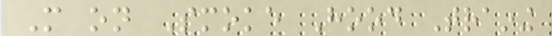More on Smoke Hood Training
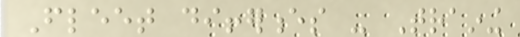Fleet differences - Training
